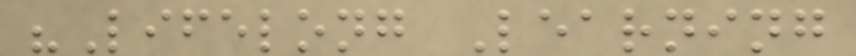"Lifelong Learning
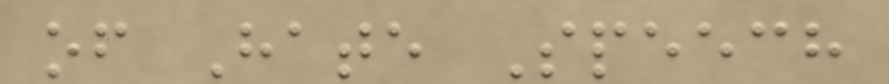of Hate Speech
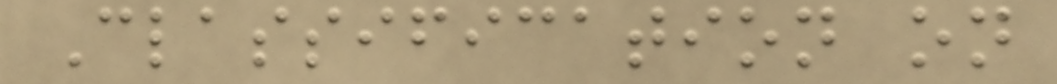Classification on
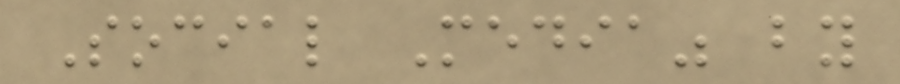Social Media" by
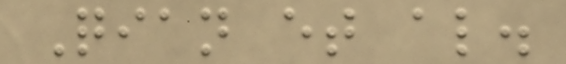Qian et al.
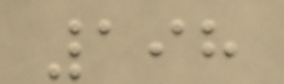198
